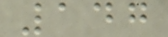147
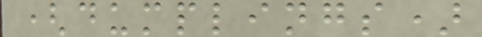(dumplings)
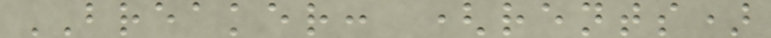BREAKER: (rents)
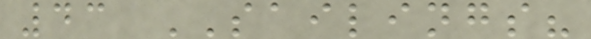43 SAILINGS?
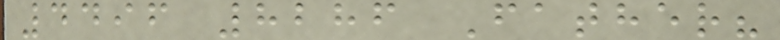4496 8286 Father?
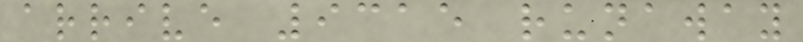arrive 9315 runaway
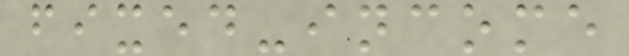fixed-income
